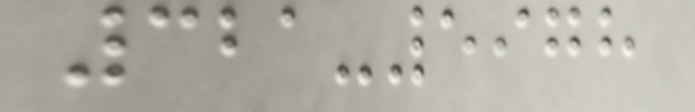321-5978
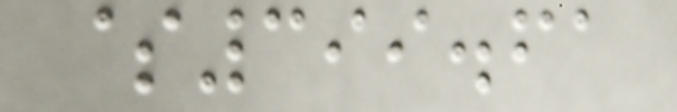$399.61
